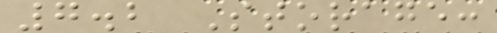7.2 Storage:
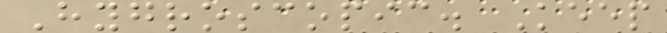Hygroscopic. Keep
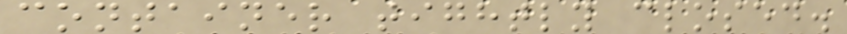container tightly closed.
